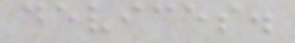devices.
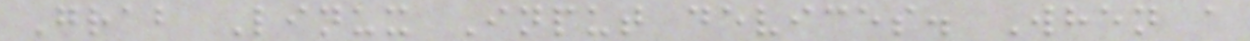Grab Linux Input devices. When a
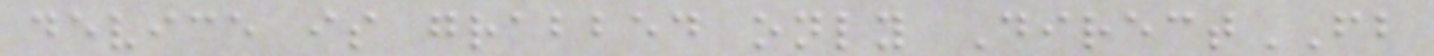device is grabbed only DirectFB
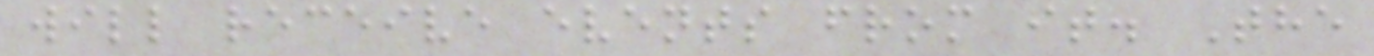will receive events from it. The
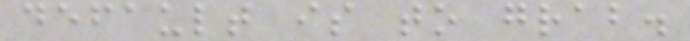default is to grab.
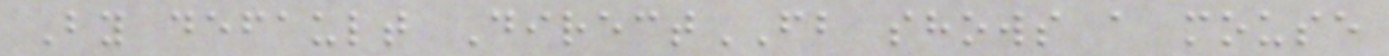By default DirectFB shows a mouse
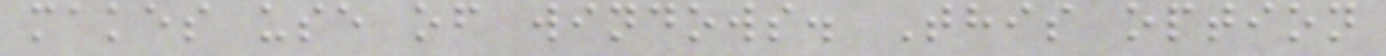makes use of windows. This option
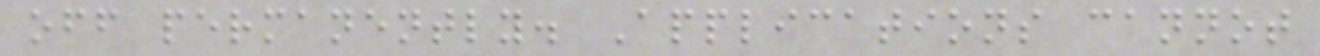off permanently. Applications cannot
